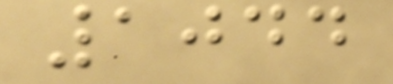1044
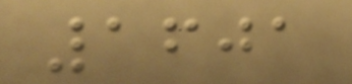1601
